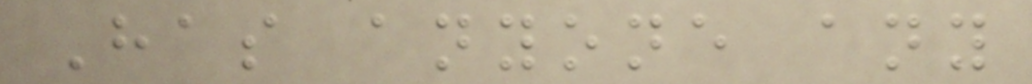Has anyone any
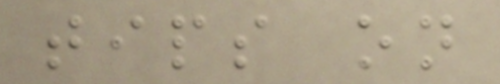tips on
